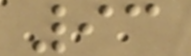93
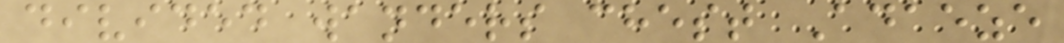divided wanders chest Adaeze
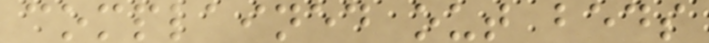complained out beds
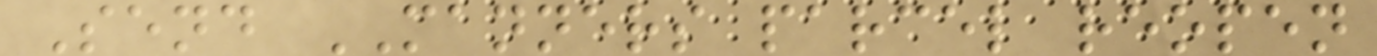Send MANNERS parcel reopen
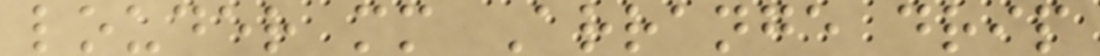louder mm Arrange drip
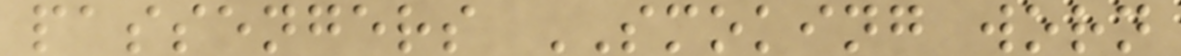passengers SMOKING worn
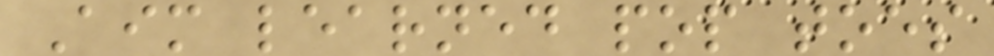Aim learned pop toes
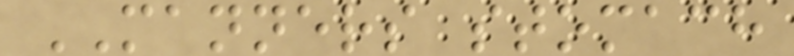MANNERS stomach
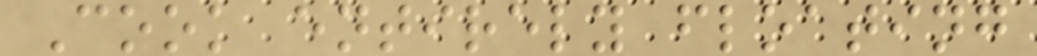Cook entirely floating
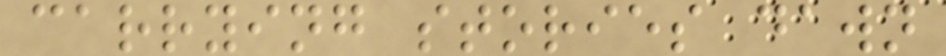carrying stories dawn
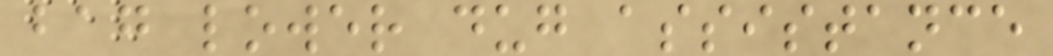bag lower dug assistance
